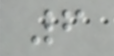6
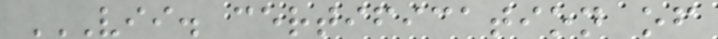VII. CERTIFICATION OF
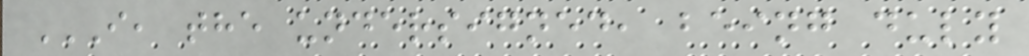I, THE UNDERSIGNED, BEING DULY
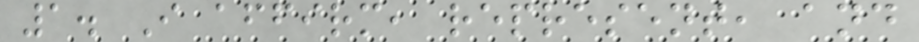1. I affirm, represent, and
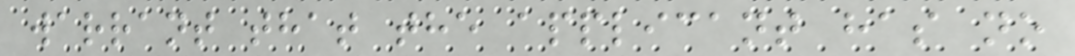warrant that the applicant has no
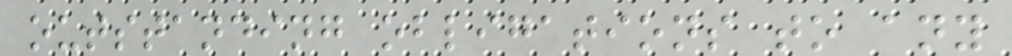outstanding obligations to any
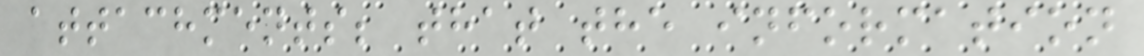attachments; that the information
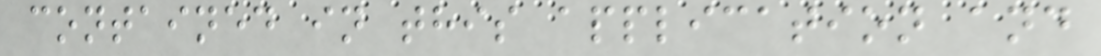contained in this application and
